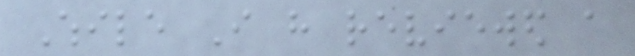While I have reviewed a
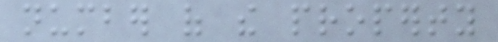number of the property
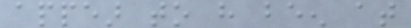appear to have been at
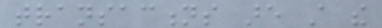transactions are still the
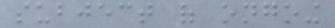subject of ongoing
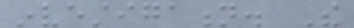investigation. The
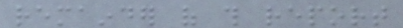remainder of this report
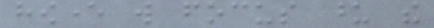however will focus upon the
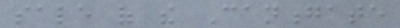sale of the Canongate
